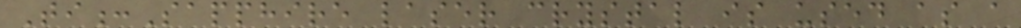Ti:Sapphire laser crystal is used as a
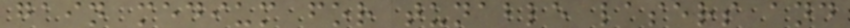gain medium for tunable lasers and
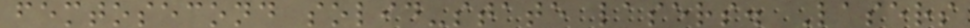femtosecond solid-state lasers. Lasers
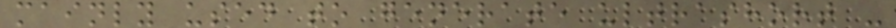mainly used to generate ultrashort -
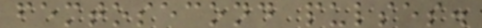femtosecond pulses.
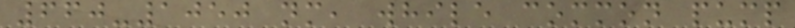660-1050 nm, while common pump
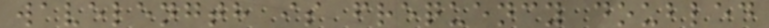wavelength is frequency doubled
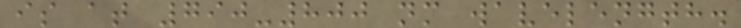is at 790-800 nm wavelength.
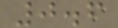0.6
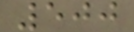500
